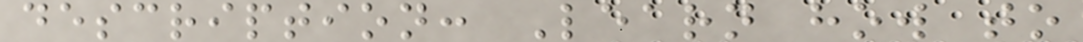description: Learn how to
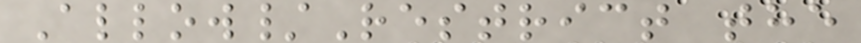Allow/Restrict the
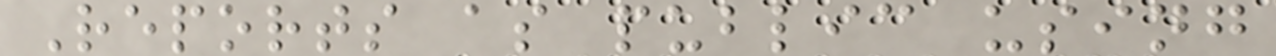Reports as public using
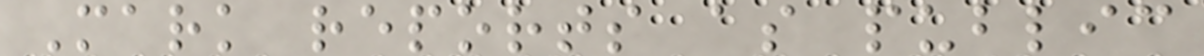Mark reports as public
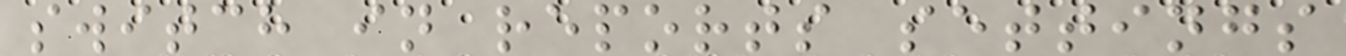switch in reports settings
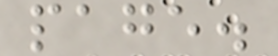page.
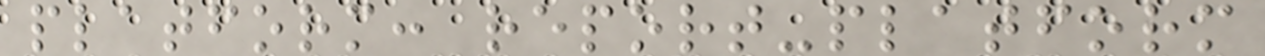platform: report-platform
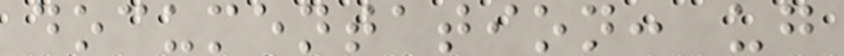documentation: ug
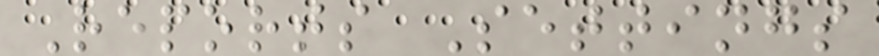Reports Settings
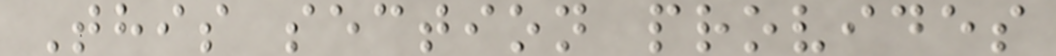This section provides
